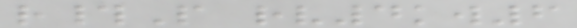r#P rv4kw6
